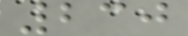230
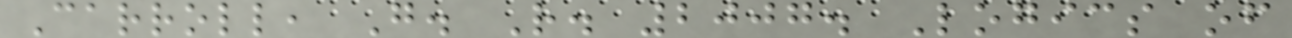Carroll, G. R. 2007. Logics of
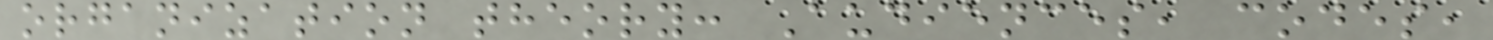organization theory: Audiences, codes,
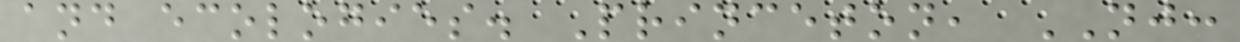and ecologies. Princeton, NJ:
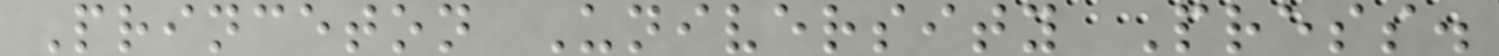Princeton University Press.
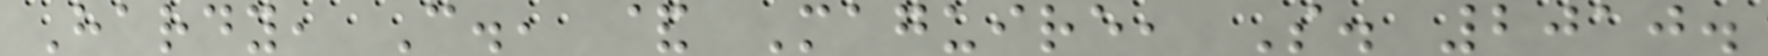Hardy, C., & Maguire, S. 2010.
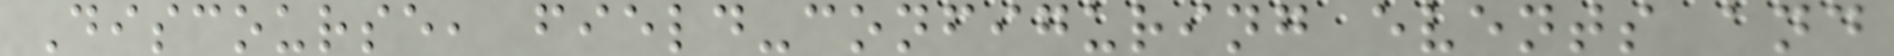Discourse, field-configuring events and
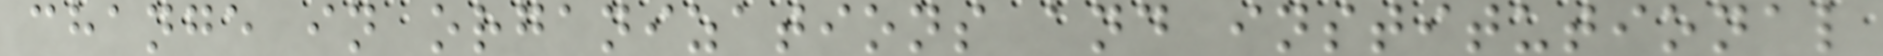change in organizations and institutional
